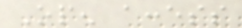Open access
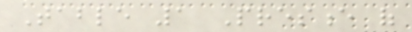Table 1 Presence of
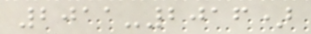2011-2016)
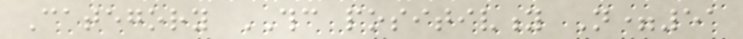Category THC positivity N=51
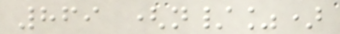869 (n/%)
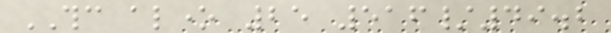THC alone 25 516/49.2
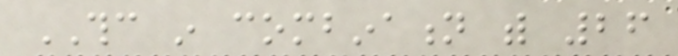THC in combination with 26
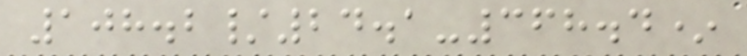108.2/24.1-368.4*
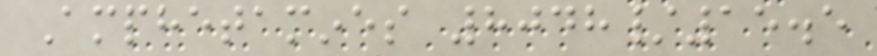Amphetamines 8048/15.5
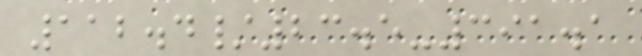112.4/23.5-391.1
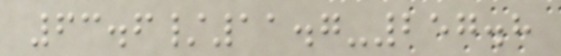63.6/11.7-257.8
